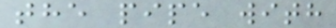the pipe with
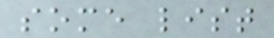some list
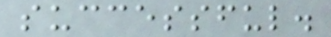successful.
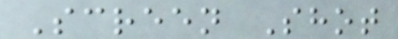Screen Shot
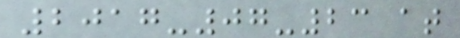2017-07-23 at
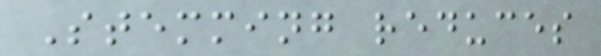Stemming reduces
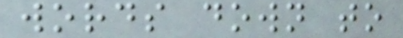words down to
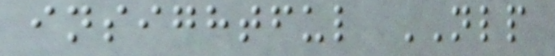insightful NLP
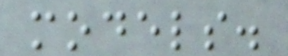models.
